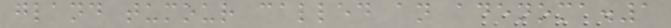gland tumour called an adenoma.1
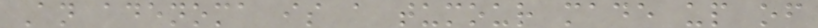An adenoma is a tumour made up of
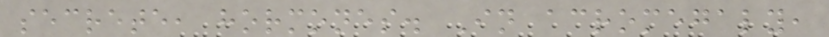secrete, hormones. In acromegaly,
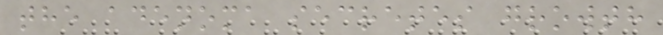the adenoma secretes growth
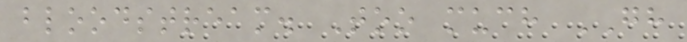bloodstream. Too much GH
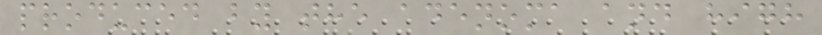produced by the adenoma and high
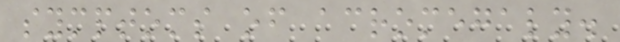symptoms of acromegaly.
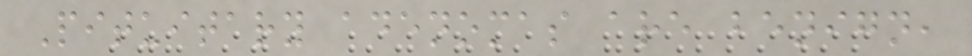Pituitary adenomas are benign,
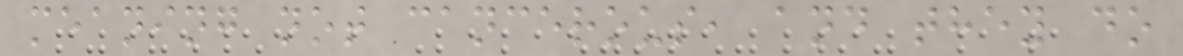meaning not cancerous, and they do
